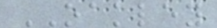OAKLEY
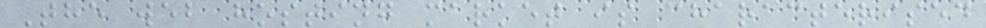The web hosting market is characterised
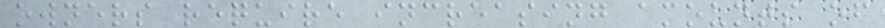owners require increasing amounts of
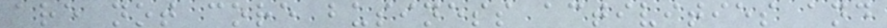are not core business activities and
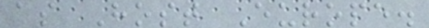as Host Europe.
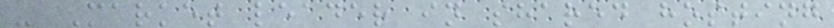- Market leader in shared hosting
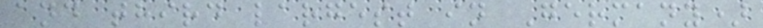and third largest in Germany)
